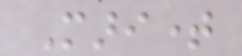Maritime
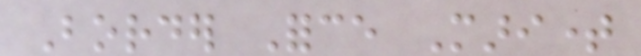Border Force Maritime
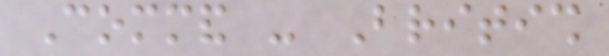Command - British
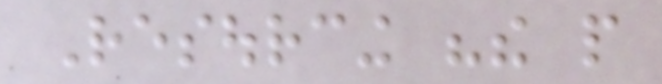Resourcing "the people
